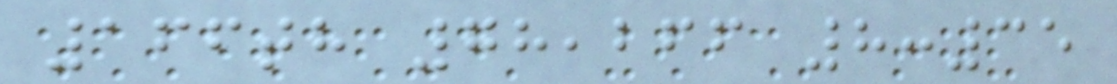166th 78,266 8:35
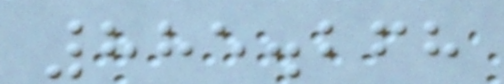885.268
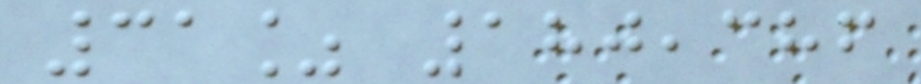31% 180,386
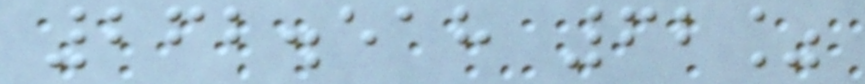262.518 62%
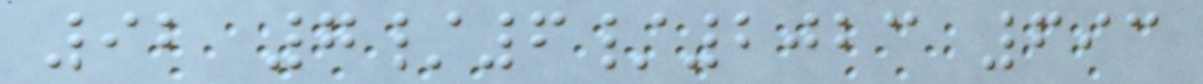92 7/6/2023 693
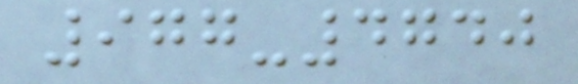977-4740
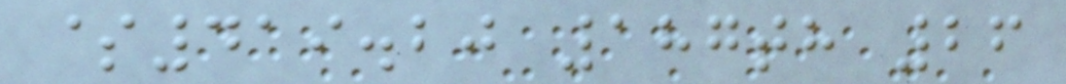$419.20 187th 26
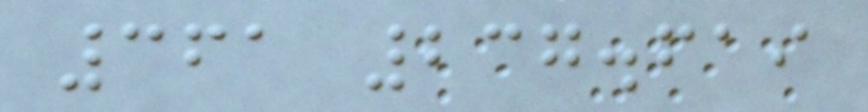361 237.619
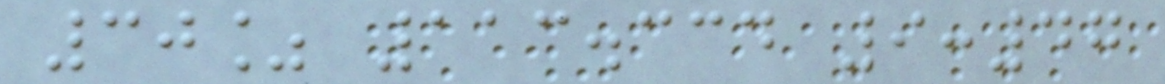30% 113.334 9:47
